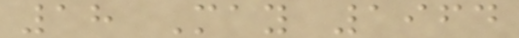18 May 1964
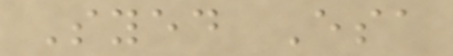Syed Esa
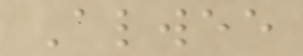Alwee
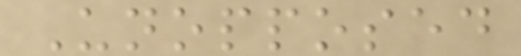Unopposed
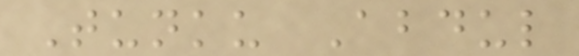Tunku Abdul
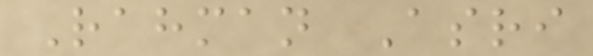Rahman Asri
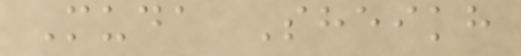Muda Sheikh
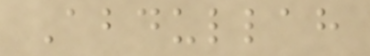Abdullah
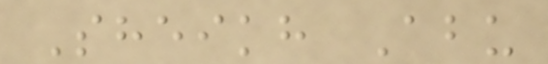Sheikh Abu
